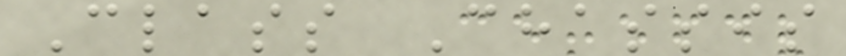Class Chassis
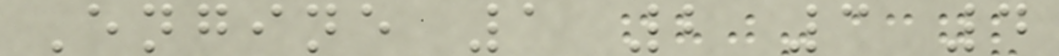Engine 1 2 3 4
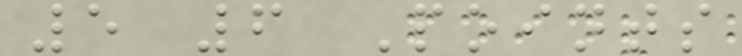5 6 Points
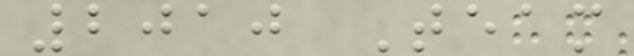2010 Team
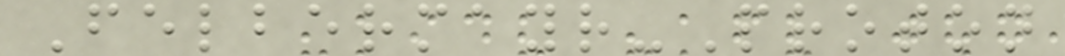Felbermayr-Proton
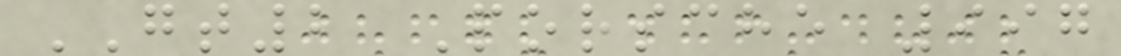GT2 Porsche 997
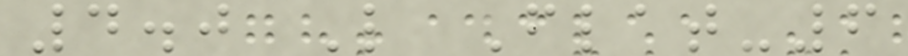4.0 L Flat-6
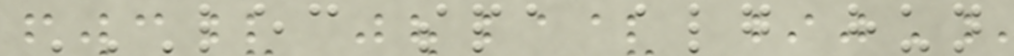LEC SPA ALG HUN
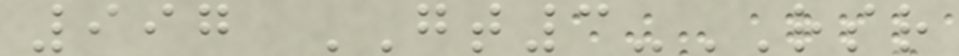997 GT3-RSR
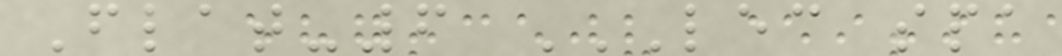Flat-6 LEC SPA
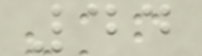44
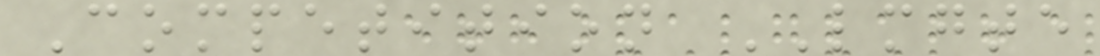Competition LMGTE
